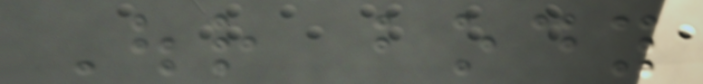Our body
